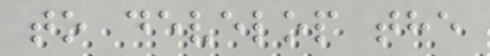to develop the
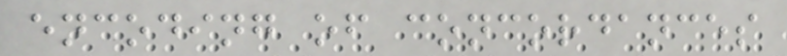encoding of concordances
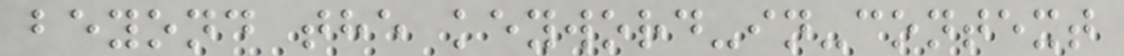beyond the keyword-in-context
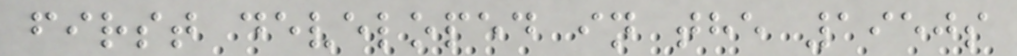first developed in the 1950s
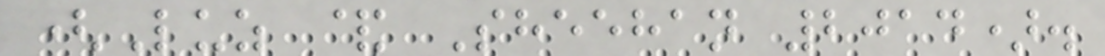(Luz & Sheehan 2014).
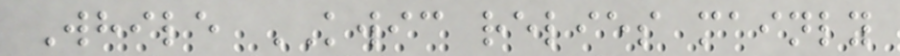While KWIC relies mainly
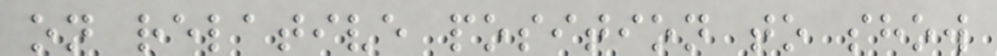on relative position to show
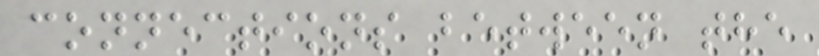connections between the
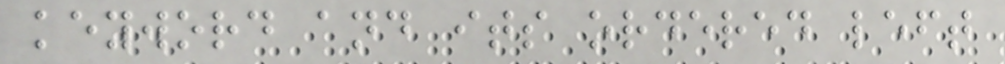keyword and its ordered left
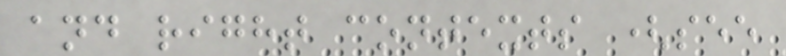and right contexts (see
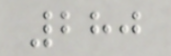280
